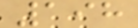198
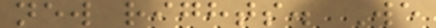new rights. We
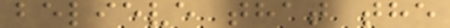believe that the
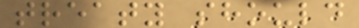treaty should
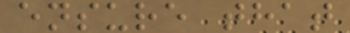ensure that
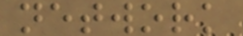network
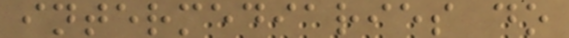intermediaries do
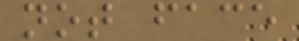not face
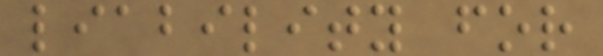liability for
